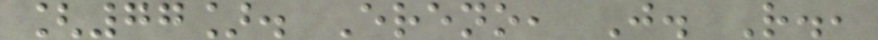[77]. Ereno, J. R.,
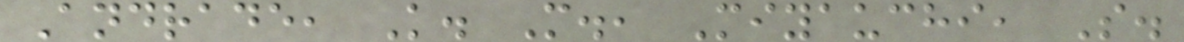Andrade, K. M., Miyauchi, S.
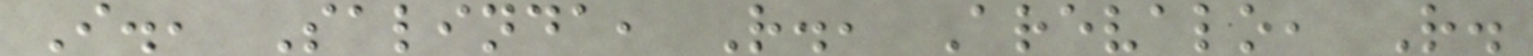I., Salinda, R., Arevalo, R.
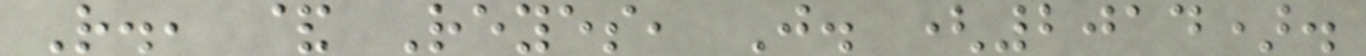R., & Reyes, J. (2014).
